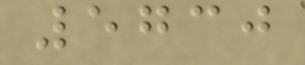5730
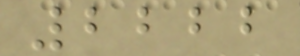2222
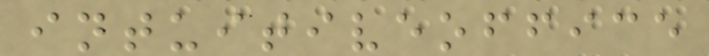intuitiveoffice
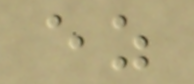ez
